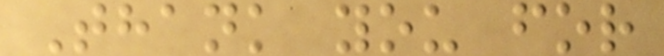Thank you for
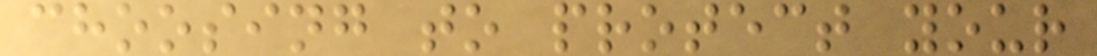choosing to protect your
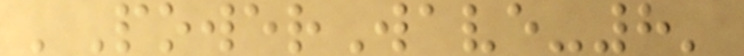'PowerWave-8'
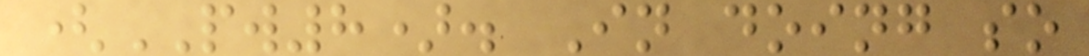(PW8). In doing so
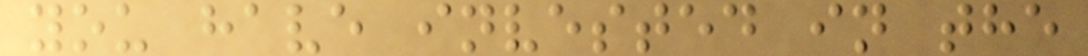you have invested in the
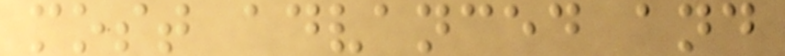most advanced and
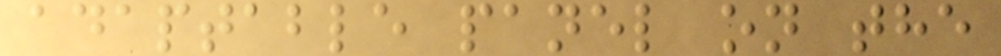adaptable panel on the
